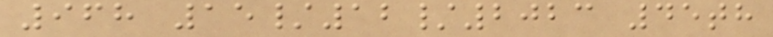968 15/12/2023 45th
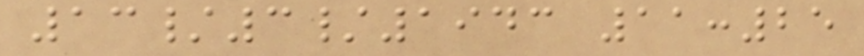13/3/1943 11:25
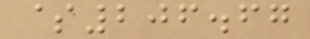$206.67
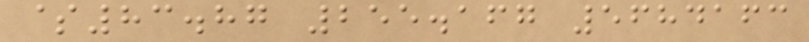$83.87 255.167 5684163
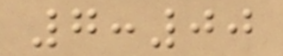7:00
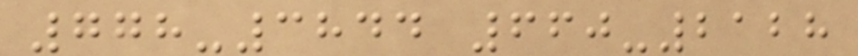778-3844 660-2128
